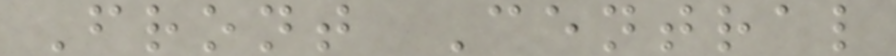Front Central
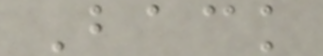Back
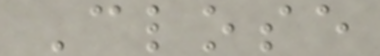Close
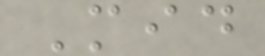Mid
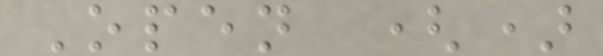Open ()
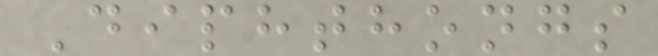Diphthongs
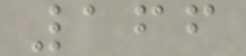166
